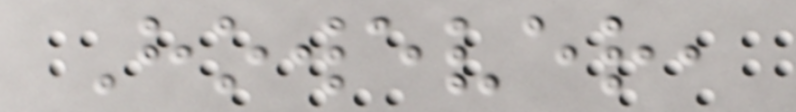However,
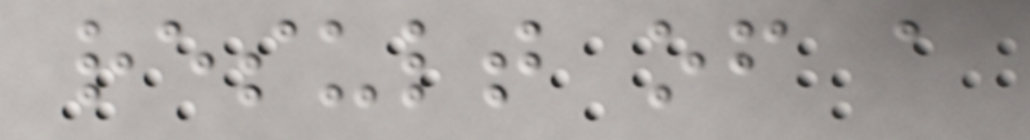result of a
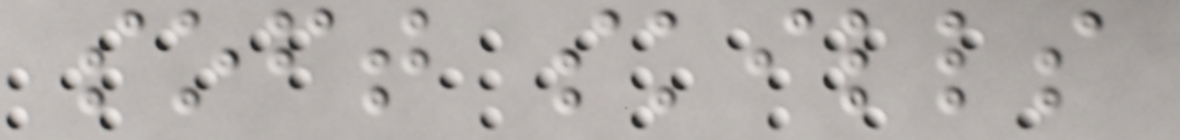soft skills
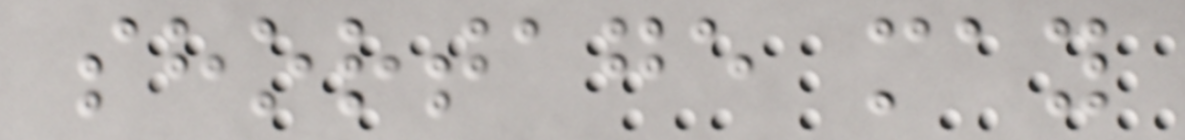shortage may
